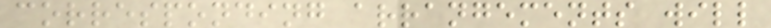corresponding arrangements will
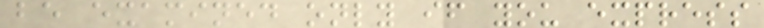be examined only if you express
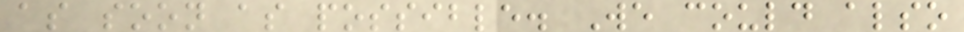as soon as possible. We could also
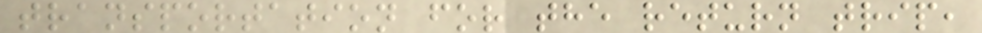transportation for the return trip,
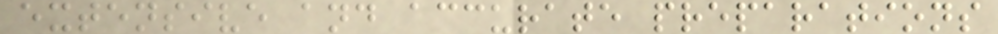extensive and accurate preparations
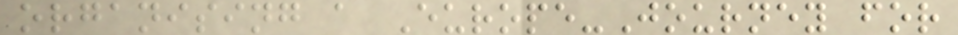organising a Europe-Journey for
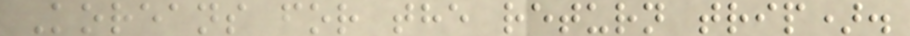Koreans for the return trip).
